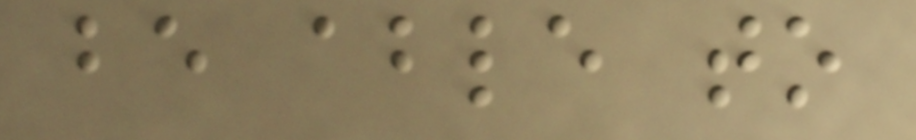be able to
